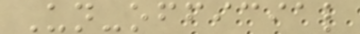Un-official
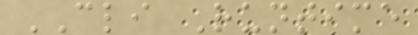CLI Runtime
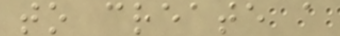to create a
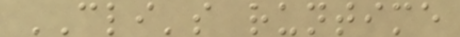CLI's runtime
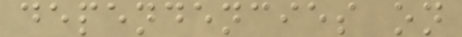dependencies on
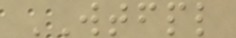WTFPL
